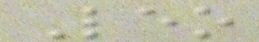Leo
